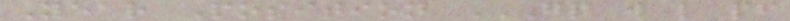Year Position GP W L PF
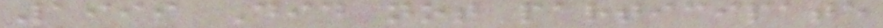1999 Did not participate
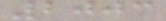2003
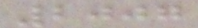2007
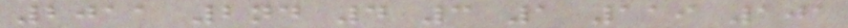2011 2nd 4 3 1 119 101
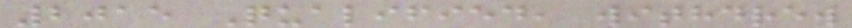2015 Qualified, withdrew
